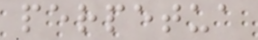perpetua
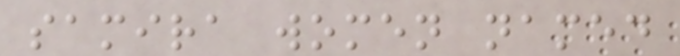samira women named
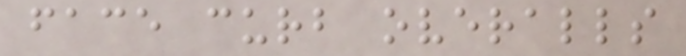face curb overalls
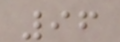96
